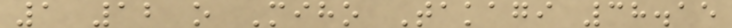1 12 o Miho Takagi 38.15
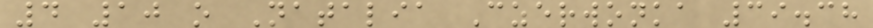4 10 o Natalia Czerwonka 39.38
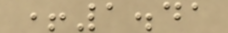+1.41
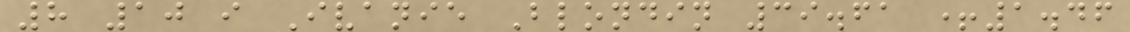8 10 i Ivanie Blondin 39.61 +1.46
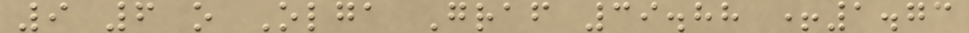9 6 o Olga Graf 39.88 +1.73
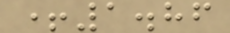+1.86
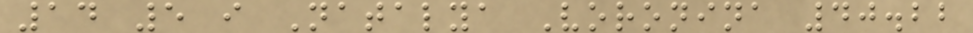14 5 i Natalya Voronina 40.22
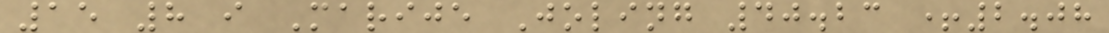15 8 i Marije Joling 40.23 +2.08
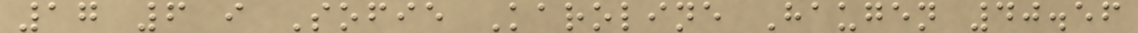17 6 i Sofie Karoline Haugen 40.56
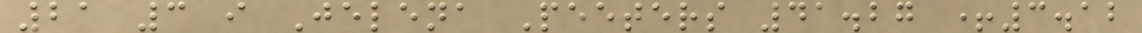21 3 i Jelena Peeters 41.27 +3.12
